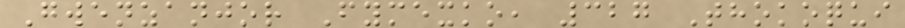Gwenzanjor Fymexko, 327 Thokoqui
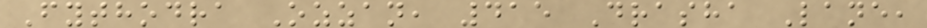Fythodra Ozzan, 415 Drasha Lane,
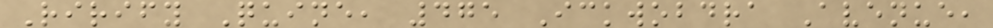Rirify Quine, 475 Ickwobdra Avenue,
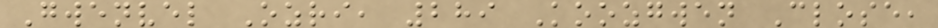Gwenvel Ozri, 289 Koozgwen Close,
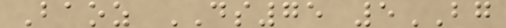Baoz DS75 5BG
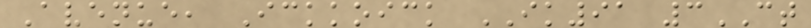Avenue, Ickkoick IK91 3CT
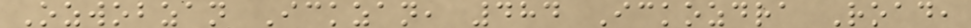Ozwobzan Ickzan, 484 Ickozdra Road,
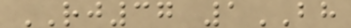RJ37 1BH
